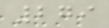279
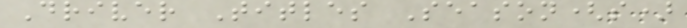Driver Titles Season(s)
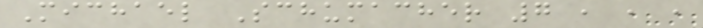Michael Schumacher 7 , , ,
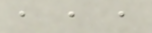, , ,
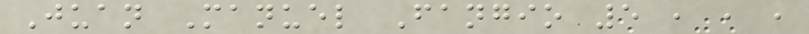Juan Manuel Fangio 5 , , ,
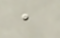,
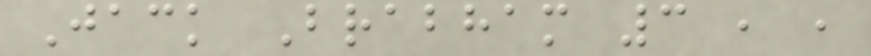Jack Brabham 3 , ,
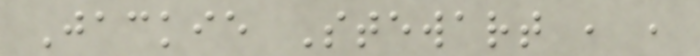Jackie Stewart , ,
